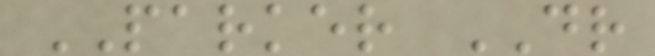PARKER DR
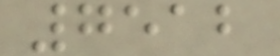7512
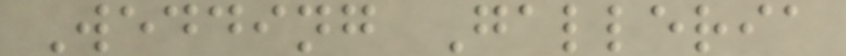Wedding Galleria
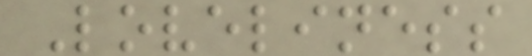Loveliness
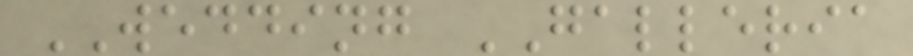WEDDING GALLERIA
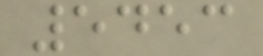5453
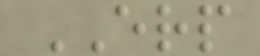ERP
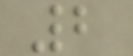2
